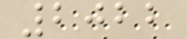2022
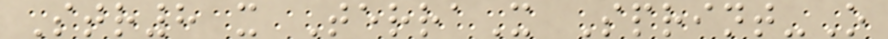Str8 x TerraX Sprint-O
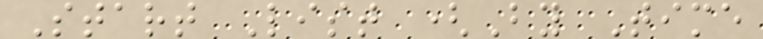Start List (By Time
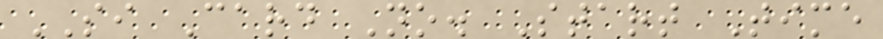SI Card No. Start Time
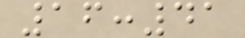16:41
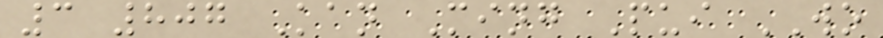3 807 Kan Ming Pui WO
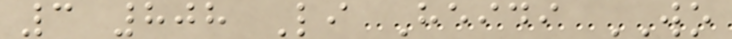3 808 Li Heidi WO
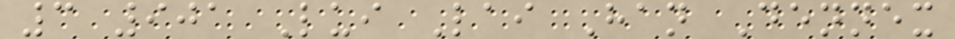3 901 Lui Lai Han Dennex
